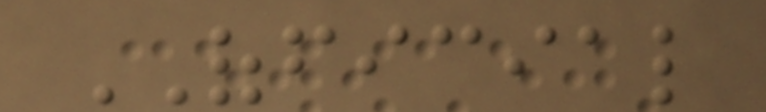OFFICIAL
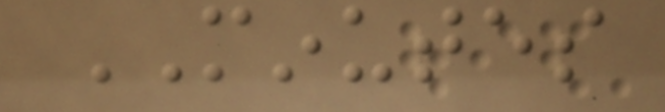MINUTES
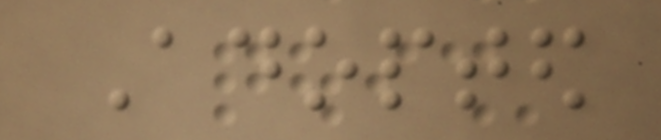Adopted
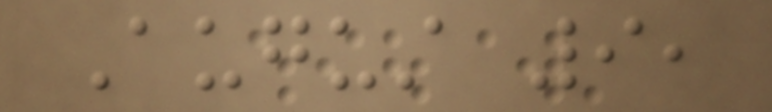August 9,
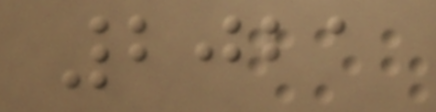2021
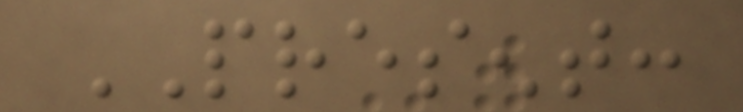PRESENT:
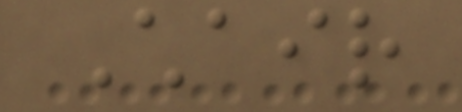Chair
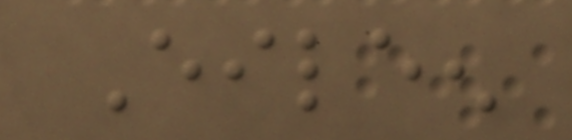Eileen
